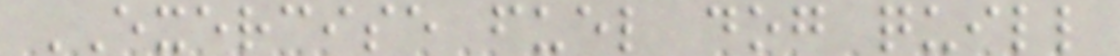EXERCISE fuel dog quill
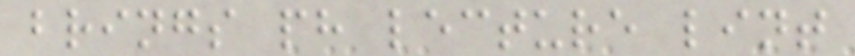brings ph lecture lint
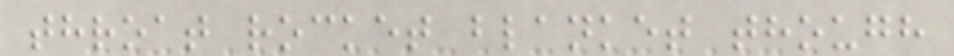throat rocket blanket though
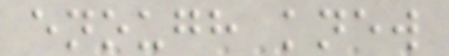enough knew
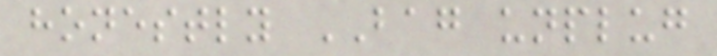honestly BAG unplug
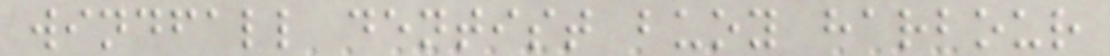windfall dentist buoy harbour
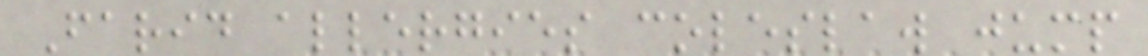Farid allergies coleslaw jump
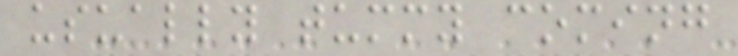usually tummy coming
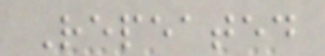Repeated
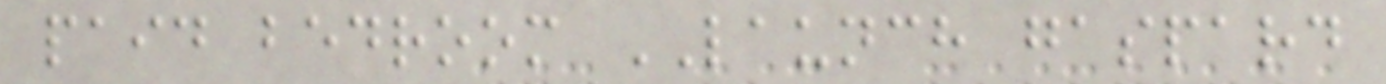paid bedroom LAUNCH gaspard
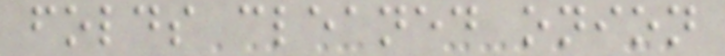folds cleaned onion
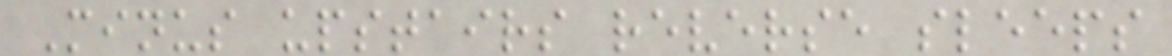Minus upstairs reverse sleeps
